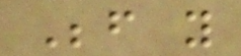Before you
